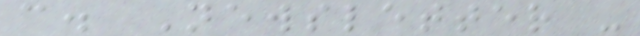c. Newsletter -
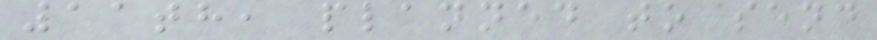11th, planned to send
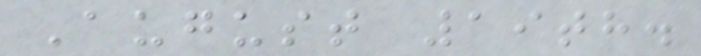August 19th.
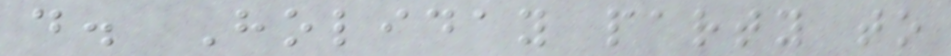d. Holiday party to
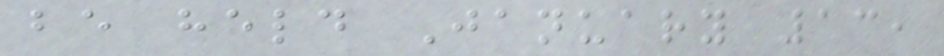be held January 13,
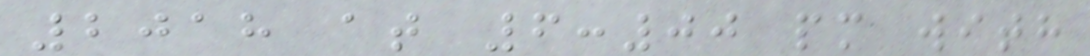2018 at 6:00 pm with
